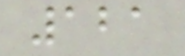121
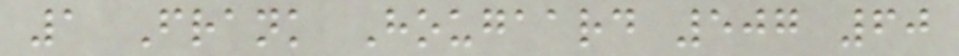1 Frank Hougaard 507 60
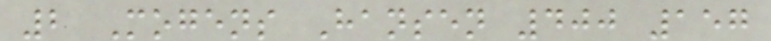2 Mogens Hansen 400 157
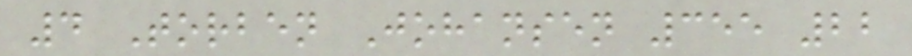4 Torben Johansen 355 22
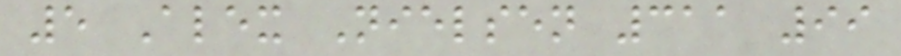5 Alex Nielsen 311 99
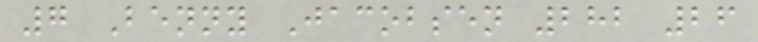7 Benny Jacobsen 282 26
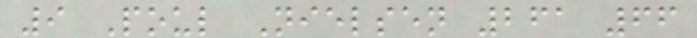9 Poul Nielsen 261 66
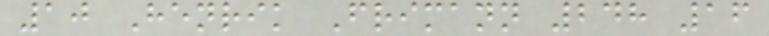10 Henrik Frimann 248 16
